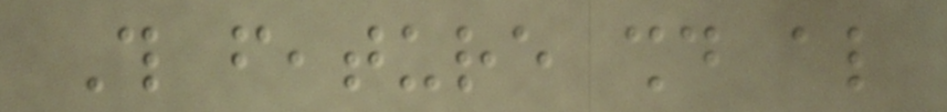This feature should also
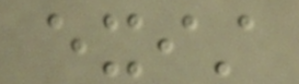exist
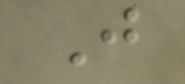Just
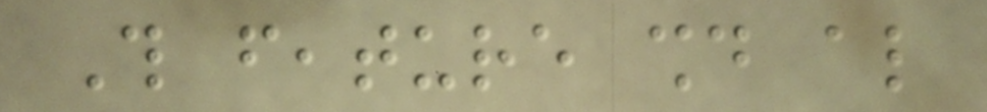This feature should also
